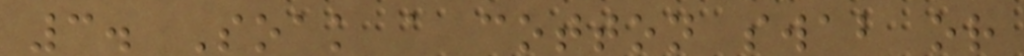3. Soak a cotton swab or
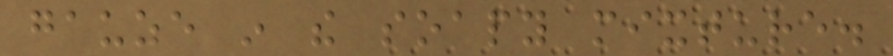gauze in the soapy mixture.
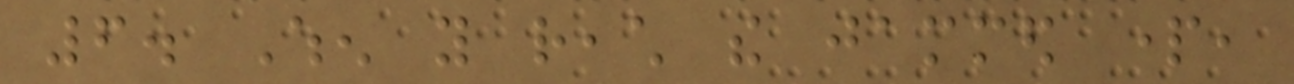6. When you reach the jammed part,
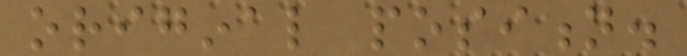original position.
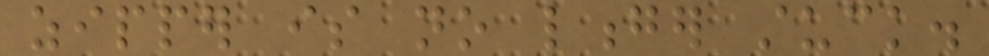zipper is no longer stuck.
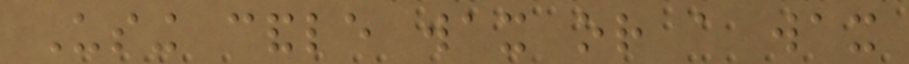Using candle wax or a wax
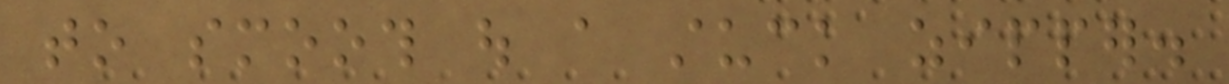to smooth out a stuck zipper.
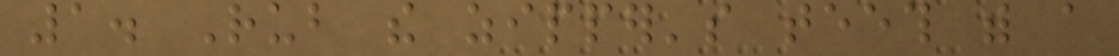1. Rub the zipper's teeth with a
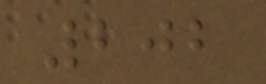202
